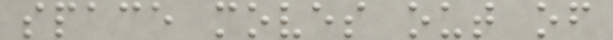space moves out of
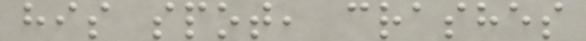his spot, crashes
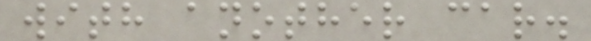with another car.
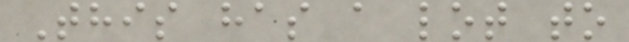This has a lot to
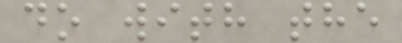do with the
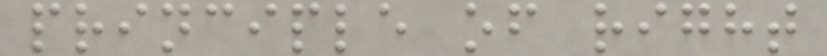principle of right
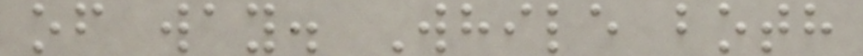of way. While both
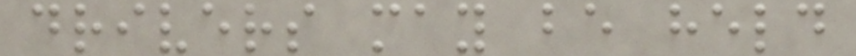drivers may be held
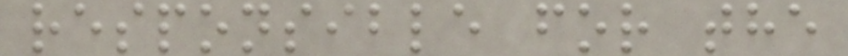responsible for the
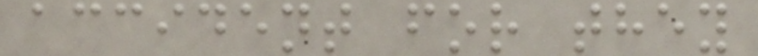accident for they
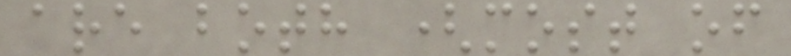are both (most of
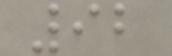92
